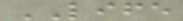LIFE
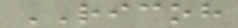RICOH
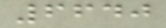6640
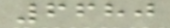6680
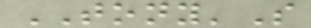TONY'S
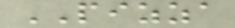PIZZA
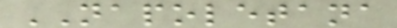NAPOLETANA
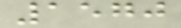1570
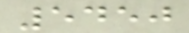5450
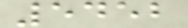5452
